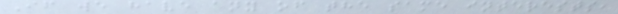If we have any of the same interests,
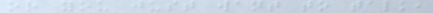or you just want to talk,
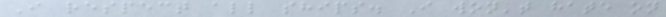I respect all ships. I won't hate on
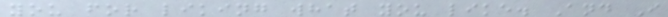you for liking what you like. And I
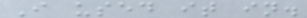I used it in.
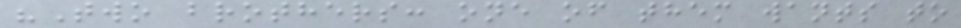"Two brothers: one of them wants to
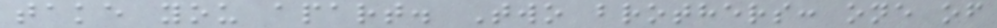take you apart. Two brothers: one of
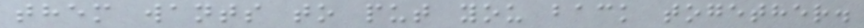them wants to put you back together.
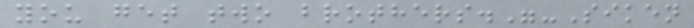you get two brothers."-Siken
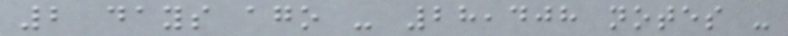2 days ago - 28,408 notes -
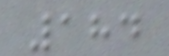184
